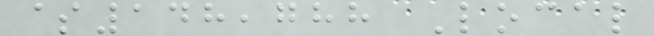$148,788 Local
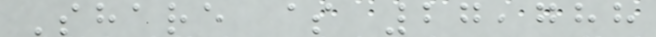Share $ 27,788
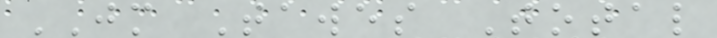JM Tawes Total
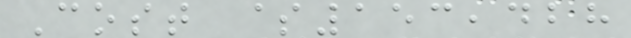Cost $153,428
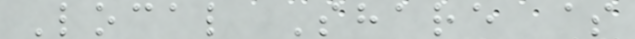Local Share $
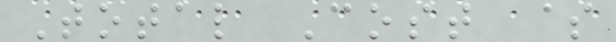Total Cost $
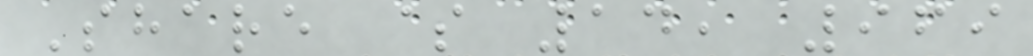Share $ 14, 969
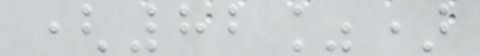(82%)
